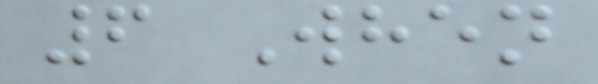6 When
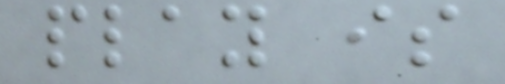play is
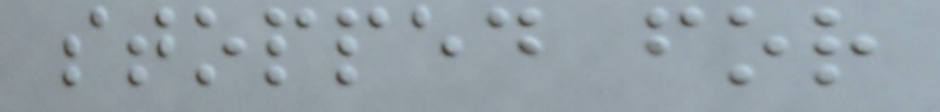stopped for
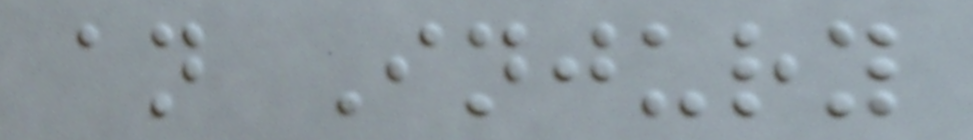an Injury
